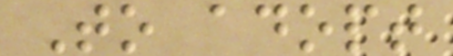To adopt
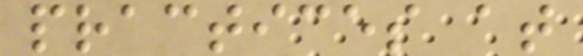practices at
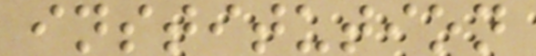institution
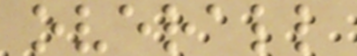overall
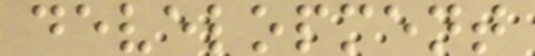development
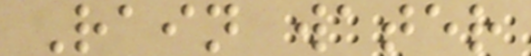Rain water
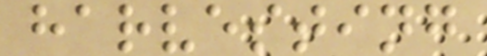harvesting
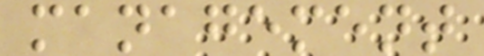management
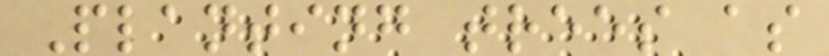Planting trees as
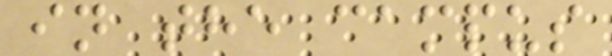in the campus
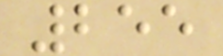255
